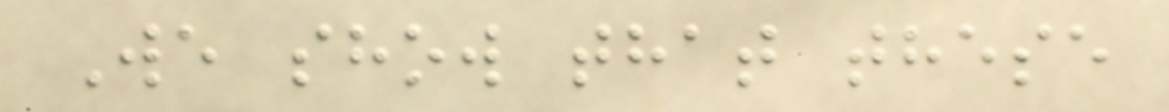We show that these
